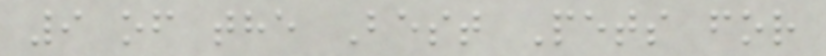9 of the Best Pets for
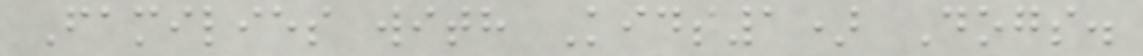Families with Kids1) Dogs.
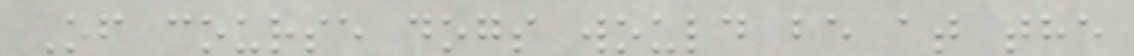Of course dogs would be at the
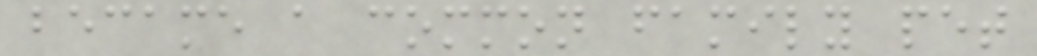became a common family pet
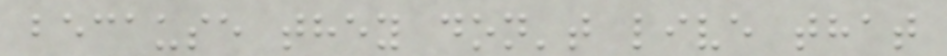because they don't live that
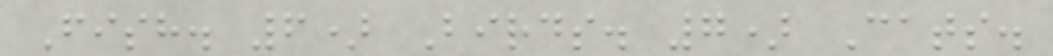Fish. 6) Birds. 7) Cats.
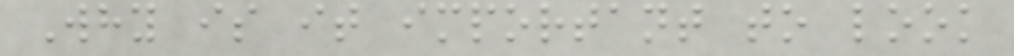Why is it important to look
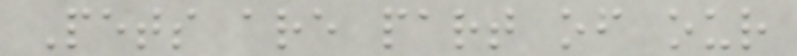Pets are part of our
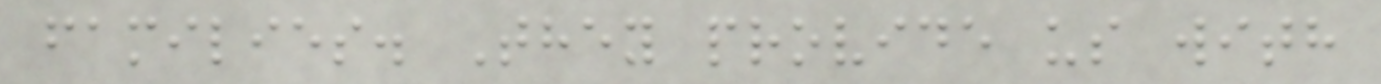families. They provide us with
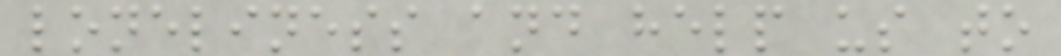loneliness and help us to
